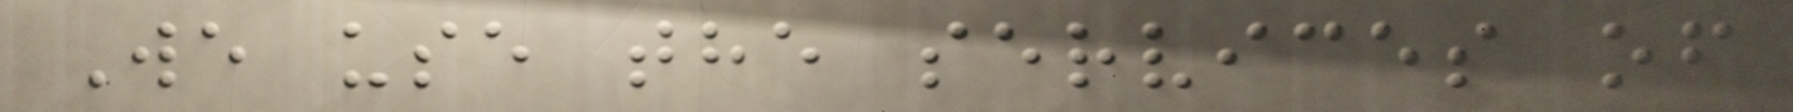We use the services of
